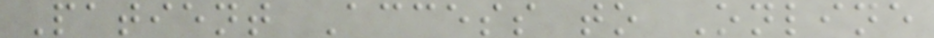Patient Access to Online
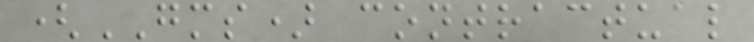(GMS) contractual
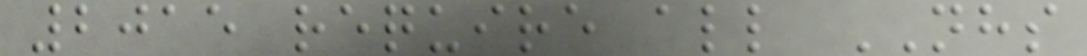2015 require all NHS
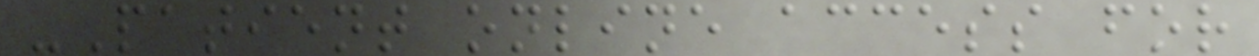-Patient online access for
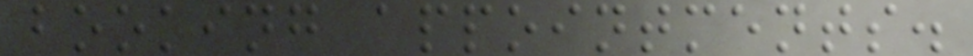booking appointments.
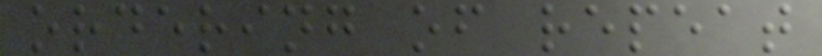ordering of repeat
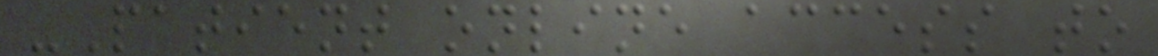-Patient online access to
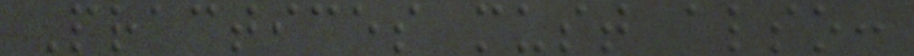Practices must also:
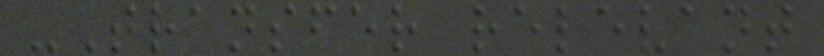-Transfer relevant
